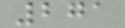271
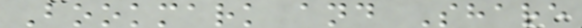Bookmark and Share
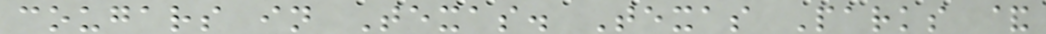cougars in Texas. Texas Parks &
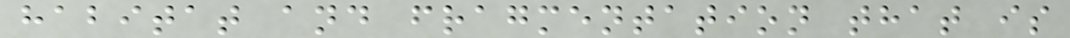habitat and fragmentation that is
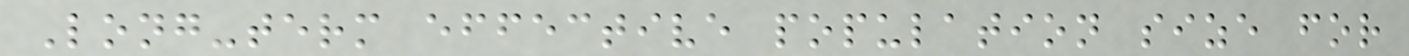Long-term effective population size for
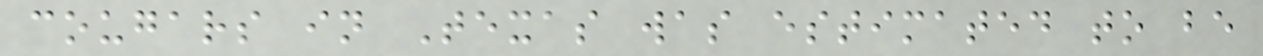cougars in Texas was estimated to be
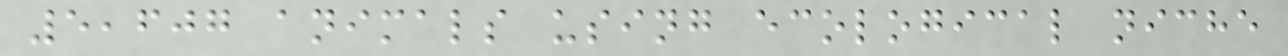5,607 animals using ecological niche
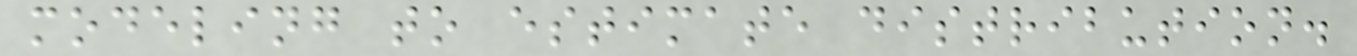modeling to estimate distribution.
